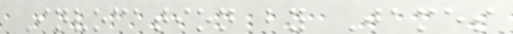Invocation by James
